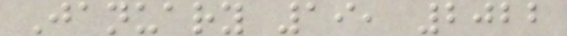January 19, 2022
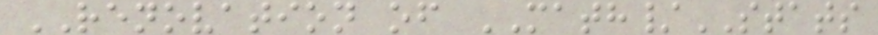RENOVATION of MATH/STATS
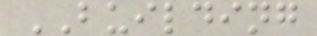BUILDING
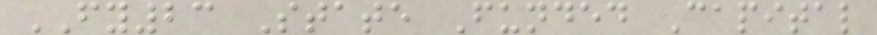FY23 State Funded Capital
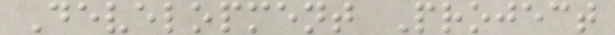Development Project
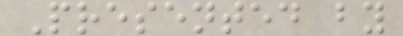Presented by
